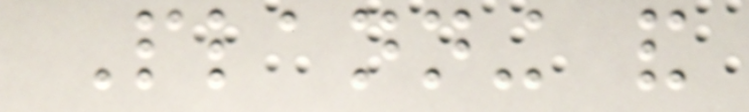Planning and
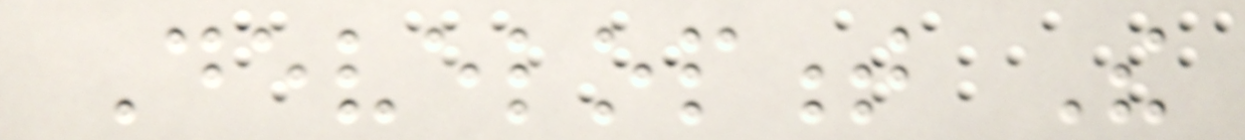Development The
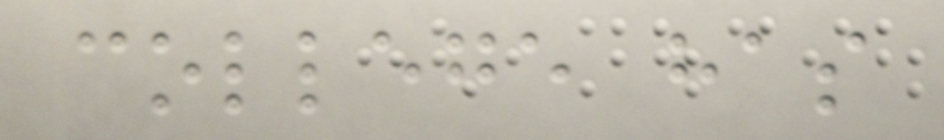college has
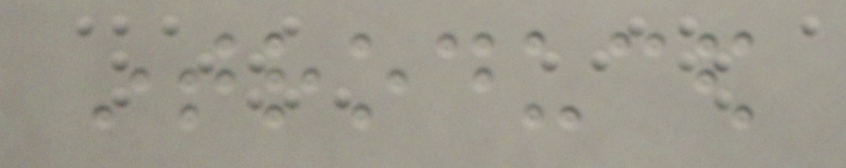introduced
